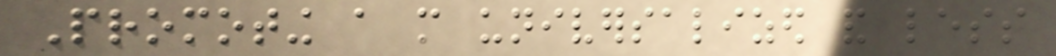Promoting a more universalized and less
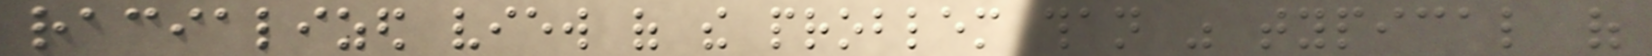racialized view of the problem than was typical of
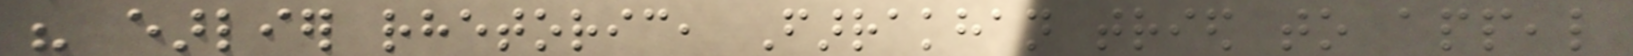his earlier rhetoric, Farrakhan tried to appeal
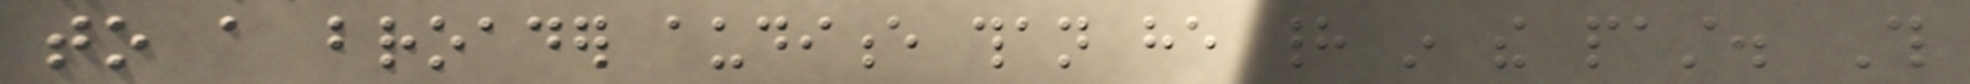to a broader audience than he had in the past. This
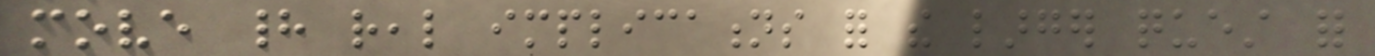move had real implications for the larger quest for
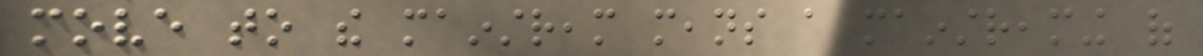move to the mainstream means a mainstreaming of
